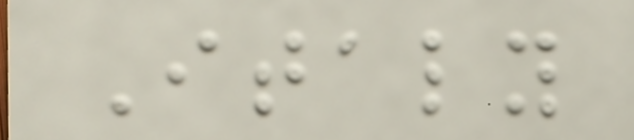Italy
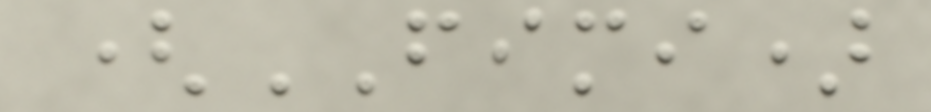(FIMI)
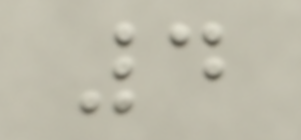4
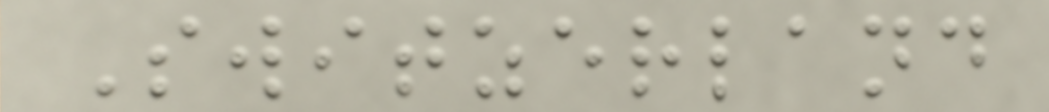Switzerland
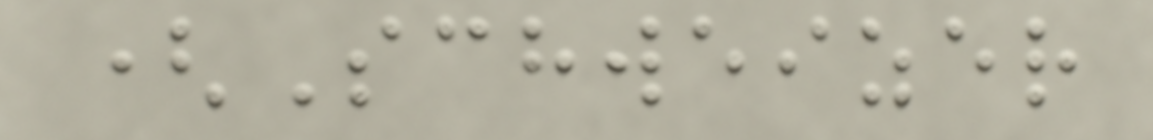(Schweizer
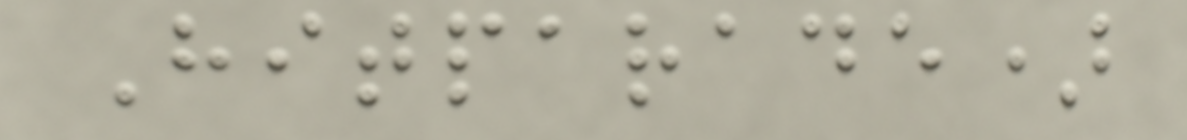Hitparade)
